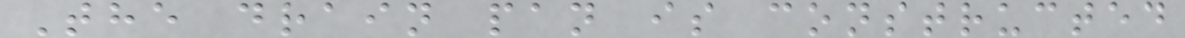The drain pan is constructed
